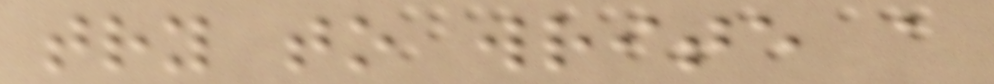try to write a
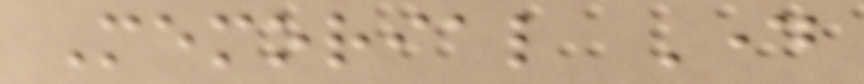Memorial Day
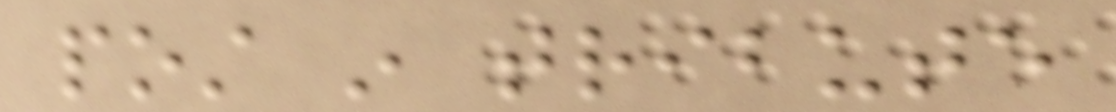post in tribute
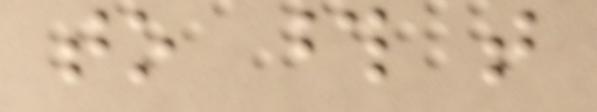to those that
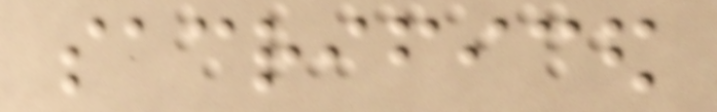sacrificed
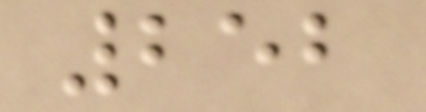252
